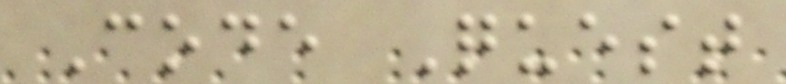Code Quest
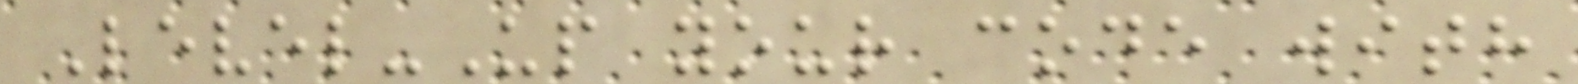Level-Up your code with
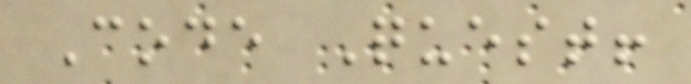Code Quest!
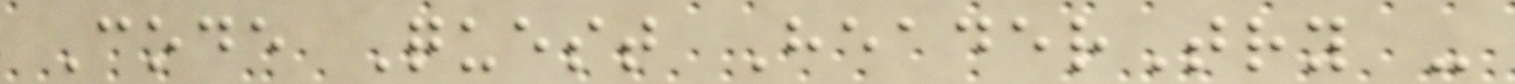Code Quest HeaderTry -
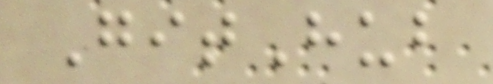GitHub
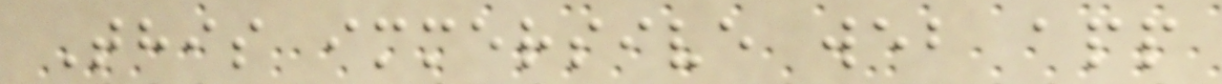This immersive web app
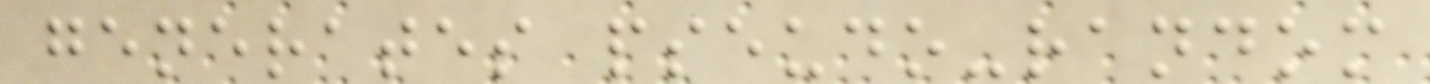generates pseudo-random
